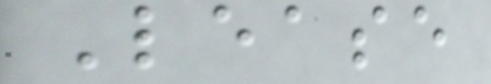Lease
